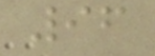96
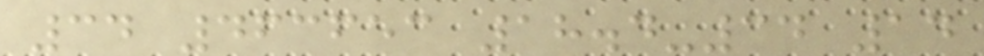34 463653 18.4-34 14
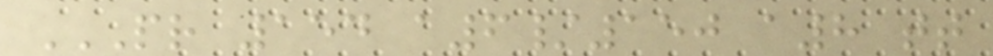PR 154 A6/150 A8 TT
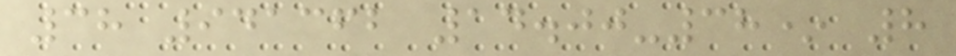38 941362 14.00-38* 8
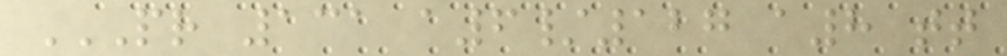PR 131 A6/127 A8 TT
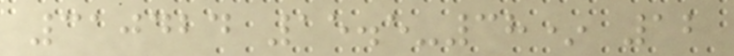310424 15.5-38* 12
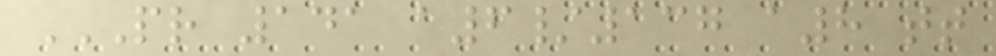PR 141 A6/137 A8 TT
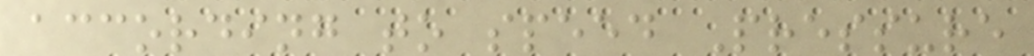according to speed Pressure
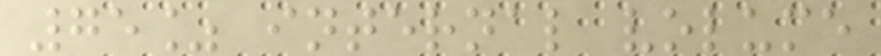75% internal volume
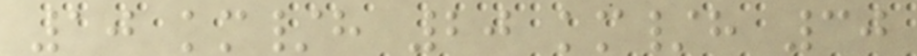10 km/h 20 km/h 30
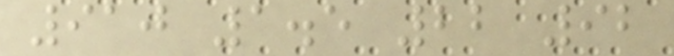910 1.5 22 92
